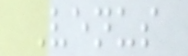Venus
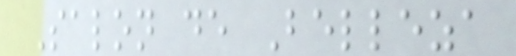Salon de Belleza
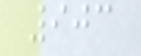903
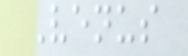Venus
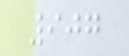907
